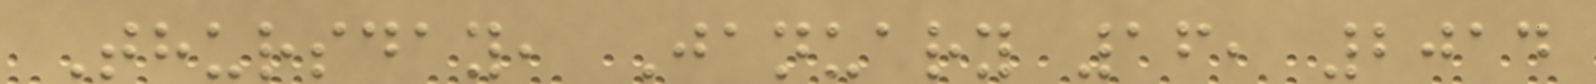Thursday, January 16, 2014
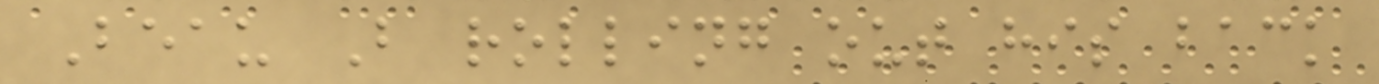Beau B rolling out his back
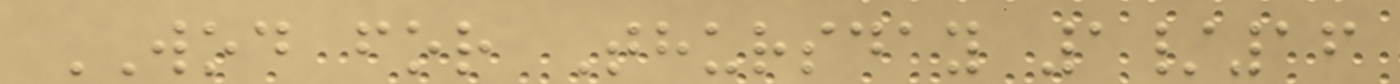WOD for Thursday 1/16
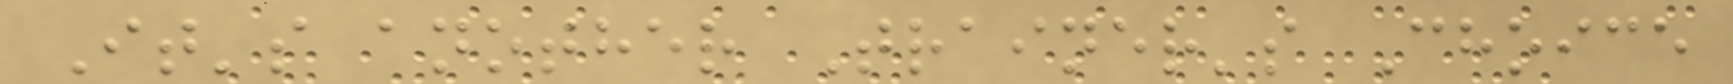It's another Trainer's Choice
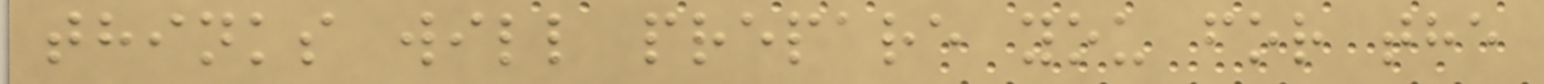thinks will prepare you for the
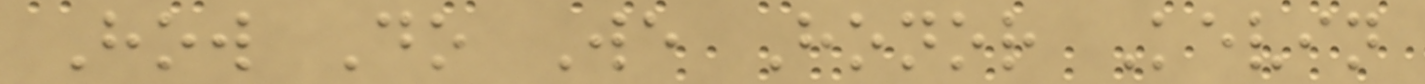How Do We Honor Kevin
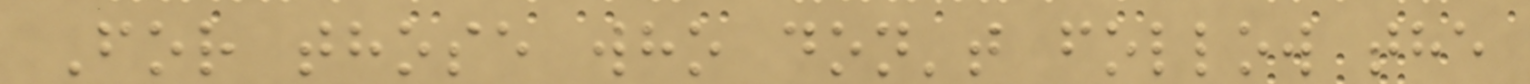For those who don't follow the
